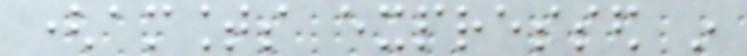(amounts expressed in
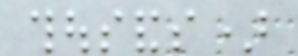thousands)
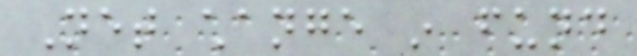Net change in fund
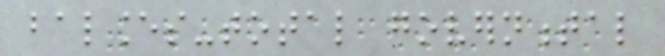balances-total governmental
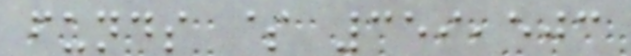funds $ 359,503
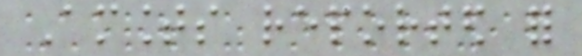Amounts reported for
